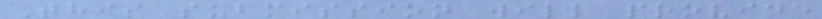This submission will provide
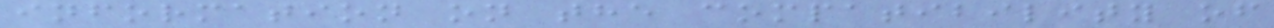information on the compatibility of
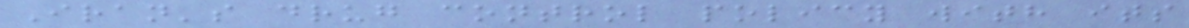Iran's drug control policy with its
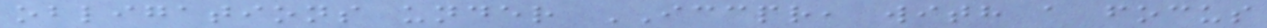obligations under ICCPR, with a focus
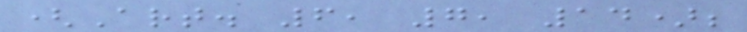(Art. 6, 7, 14);
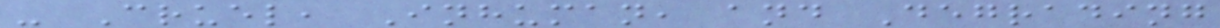- Cruel, Inhuman, and Degrading
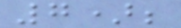7);
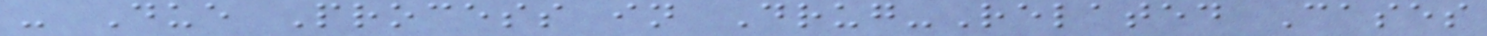- Due Process in Drug-Related Cases
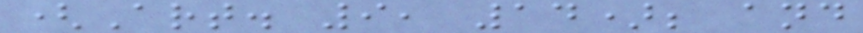(Art. 9, 14); and
